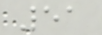51
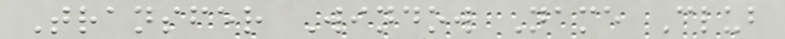Transfer Window Name Club
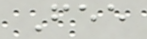Fee
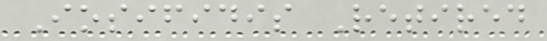Iosifidis Retired
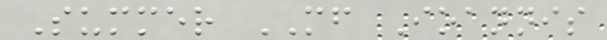Summer MF Ioannis
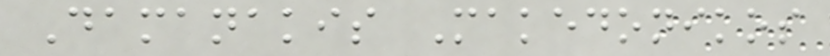Damanakis Makedonikos
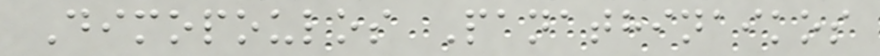Dimopoulos Panathinaikos
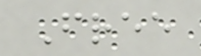Free
